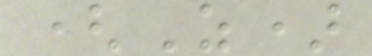(Z)
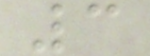3
